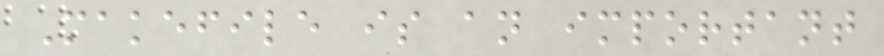Makefile is an important
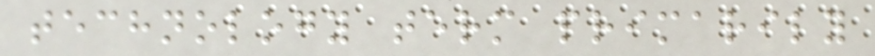technology term primarily
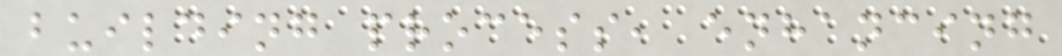building process, enhancing
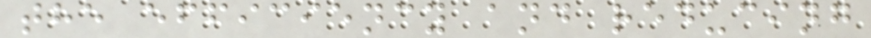the efficiency and reducing
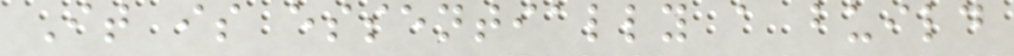It is essentially a build
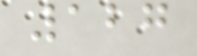127
